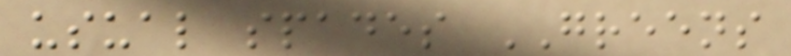usual spades GREENS
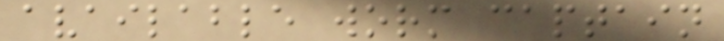available worm captain
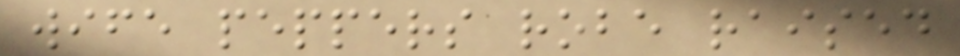wife peppers robe raised
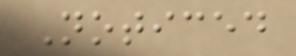Noticed
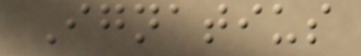Ignatius
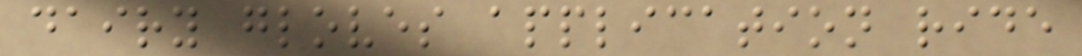dairy gloves application ride
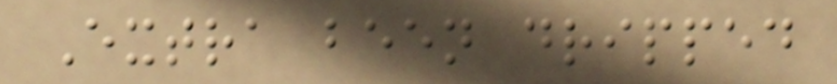Extra been dripped
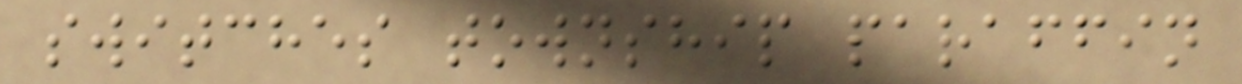switches township paraffin
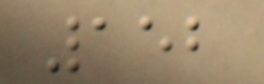152
